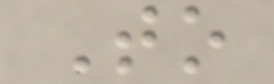To
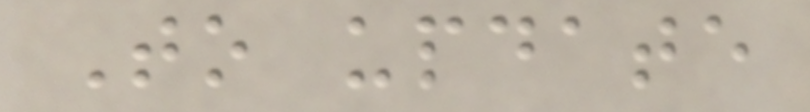To update
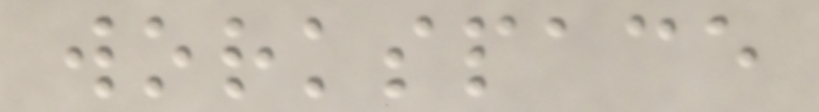workspace
